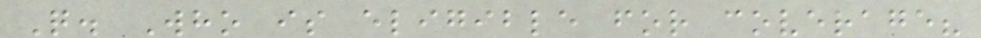Q. Who is eligible for coverage?
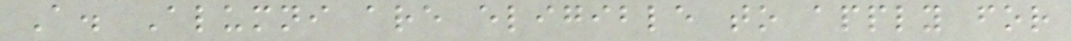A. Alumni are eligible to apply for
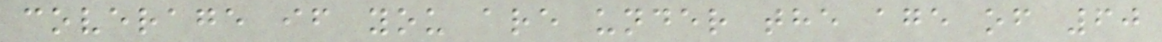coverage if you are under the age of 60
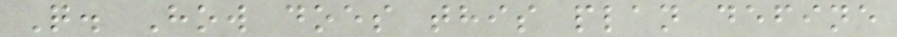Q. How does this plan define
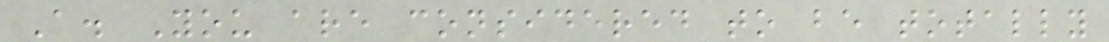A. You are considered to be totally
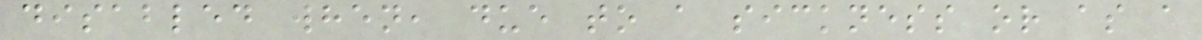disabled when, due to a sickness or as a
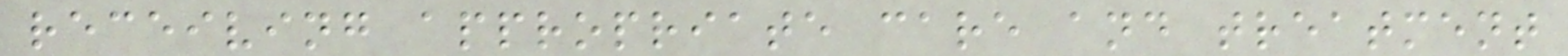receiving appropriate care and treatment
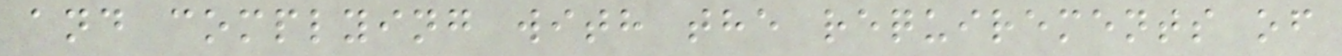and complying with the requirements of
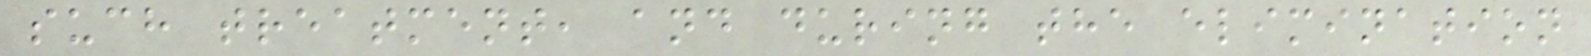such treatment, and during the elimination
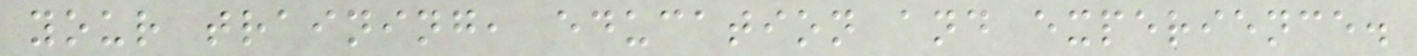your training, education and experience.
